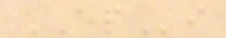EPi
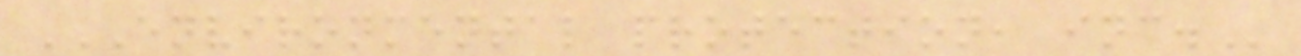ENVIRONMENTAL PROTECTION, INC.
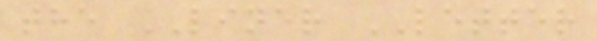the LINER LETTER
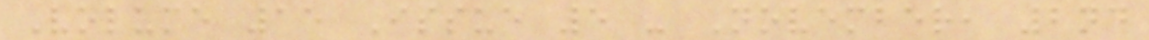Volume 15 Issue 5 - November, 2nd
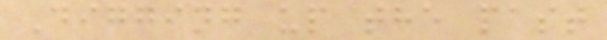Digging up the past
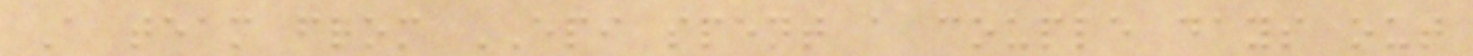A team from EPI spent a couple days out
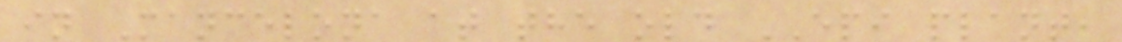in Mancelona at the old EPI plant,
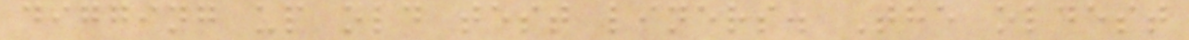digging up old test liners. The oldest
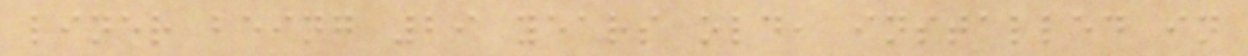liner being 29 years old, installed in
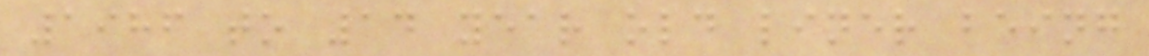1986 to 14 year old liner being
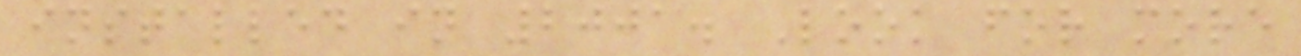installed in 2001. Look for more
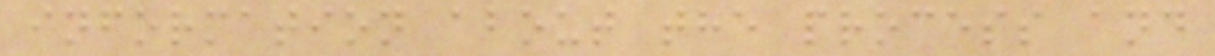information about the process and
